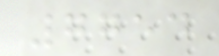7754
